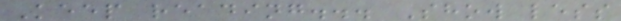Keep reading... Show less
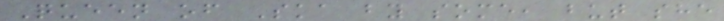Queen of Ska by some, but she
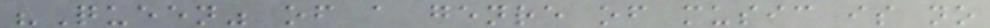"Queen" of a genre of music is no
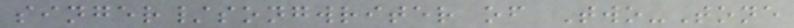singer/songwriter of Two-Tone
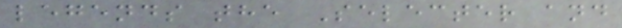legends the Selecter and
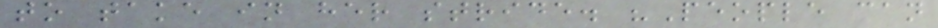to take in her stride. "People can
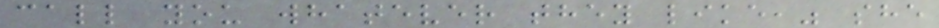call you whatever they like," she
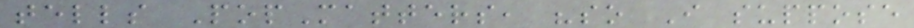tells PopMatters, "so I suppose
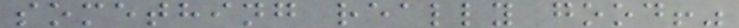something really good!"
